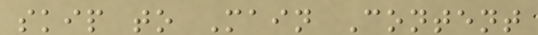skip to Main Content
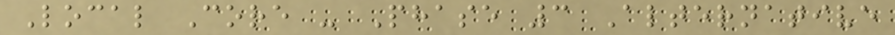Local Core - Phase 3 Alternative
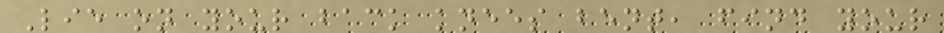Lie on your back knees bent, find your
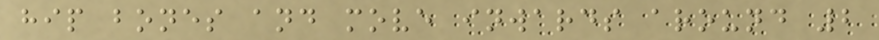hip bones and move inwards around 2
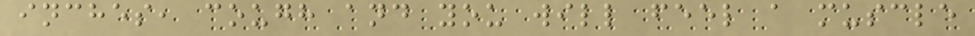inches, cough and you will feel a muscle
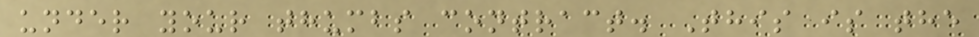under your thumbs contract. This is the
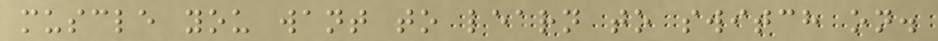muscle you want to learn to switch on.
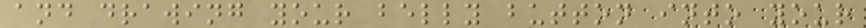and drawing your belly button into your
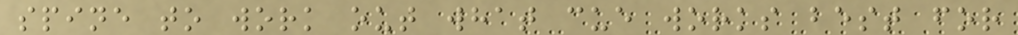spine to work out what cue works best for
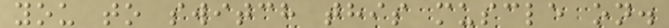you to switch this muscle on.
